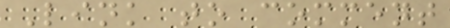Link to comment
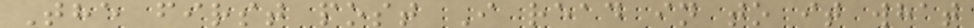The first post I read in to it what
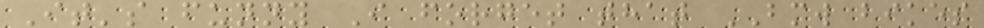It's funny I forget that BMW bikes
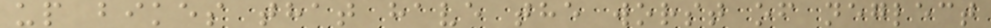up bikes that have the worst of neglect
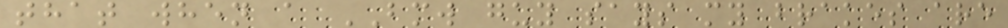that when a BMW guy says my brakes are
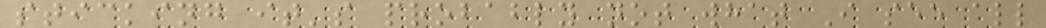sticking it's probably not what I see all
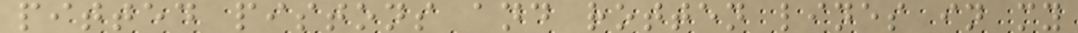pitted pistons and rotten lines in my
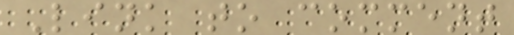Link to comment
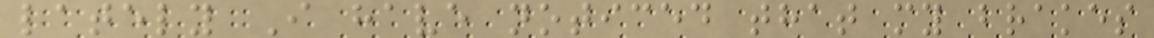lately I have noticed that my brakes
